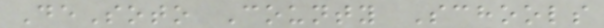DeSoto County Schools
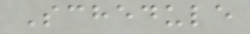Schedule
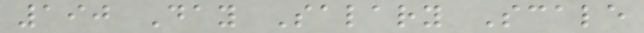190 Day Salary Scale
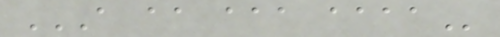A AA AAA AAAA
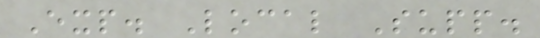Exp. Local Supp.
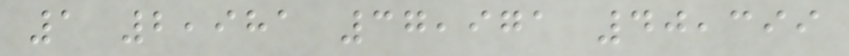1 2,981 37,971 40,399
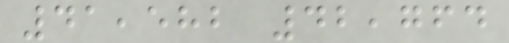41,582 42,764
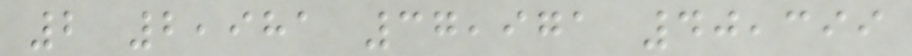2 2,981 37,971 40,399
